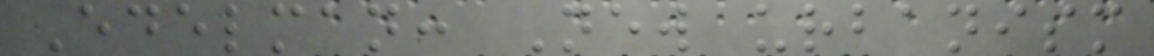Edelman: New urbanism
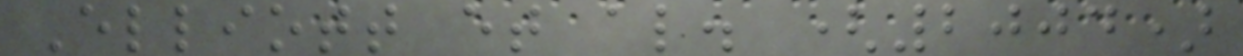Elliott et al. (2004)
